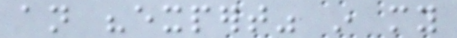an "expert" in my
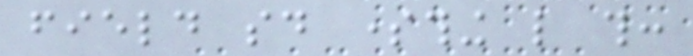field said something like this:
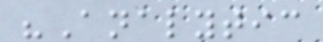"Analytic
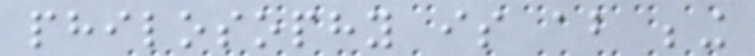philosophy is about being
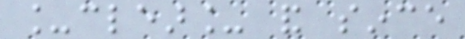_clear_ and since
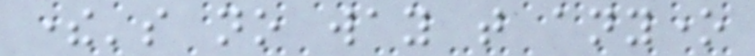there's no way that anyone
